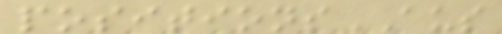positionsAUS
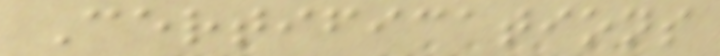Certifications
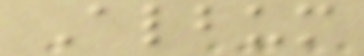Album
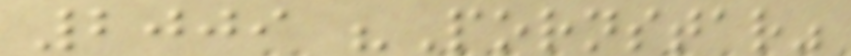2009 "Pornstar"
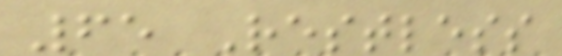65 Restless
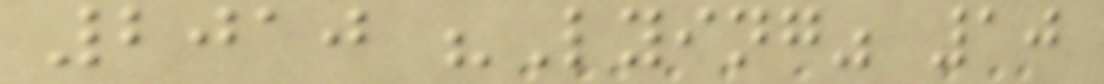2010 "Lying" 10
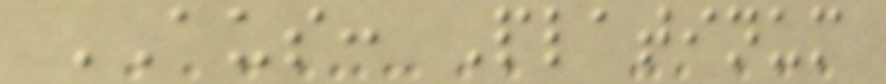AUS: Platinum
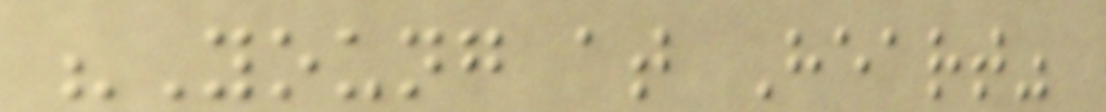"Young at Heart"
